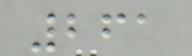261
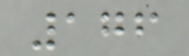176
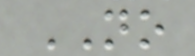NO
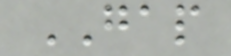GAP
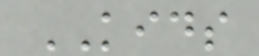KIDS
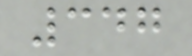347
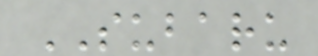SUBARU
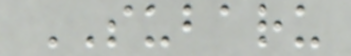SUBARU
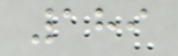189
